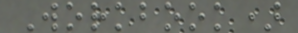Workbook)
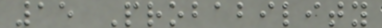15 Probability
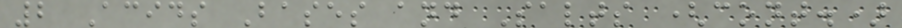2 Acids Bases and Salts (cont.)
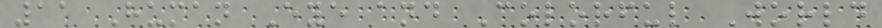11 Human Eye and Colorful World
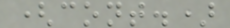(cont.)
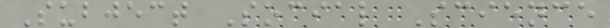Subject Social Science
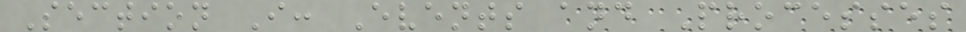Section I: Events and Processes
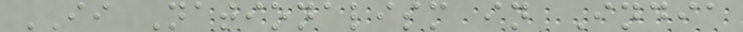II Nationalism in India
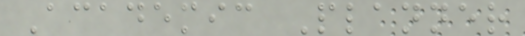Academic Planner
